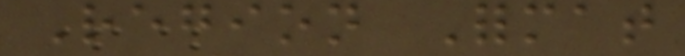Region Format
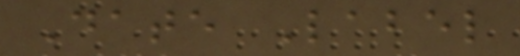Date Label
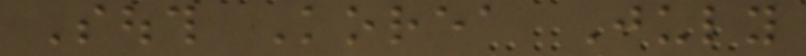South Korea July
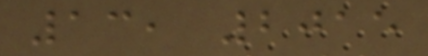13, 2015
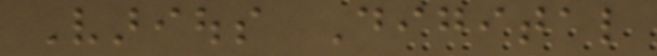Various Digital
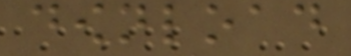download
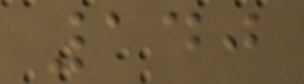140
